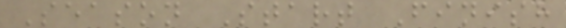Season Start Finish
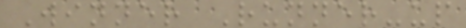Winner Runner-up
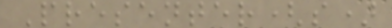Presenter(s)
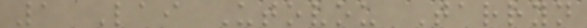1 Lai Utovou Tarryn
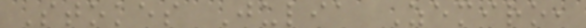Stokes Julia Zemiro,
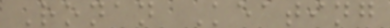Ronan Keating
